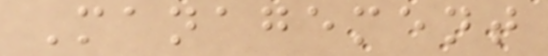Management
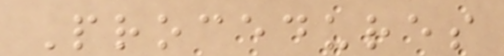Procedures
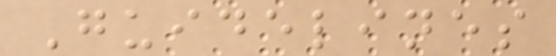Guidelines
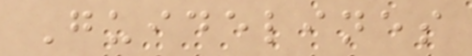Guidelines
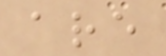are
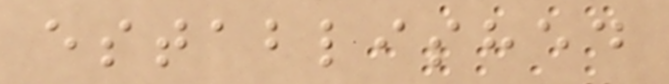established
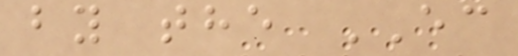by the EC
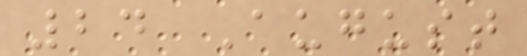24 August
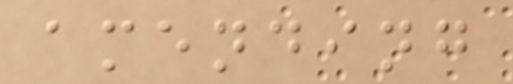amending
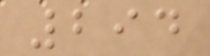294
